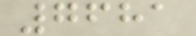7681
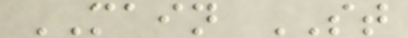MAIN ST
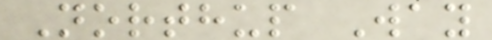Northup Way
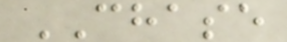CHASE
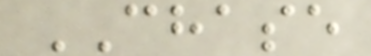CHASE
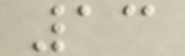13
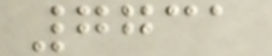7731
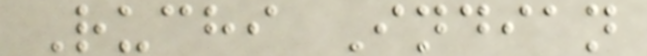Ruchi Indian
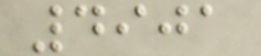4901
